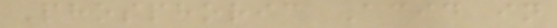Phosphoric Acid in
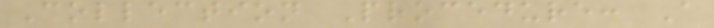Collection Procedure: A
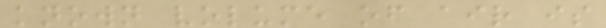known volume of air is
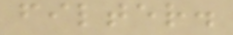filter.
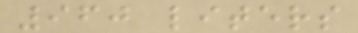960 liters
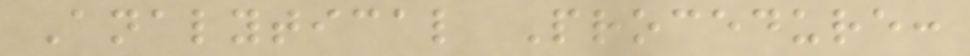Analytical Procedure:
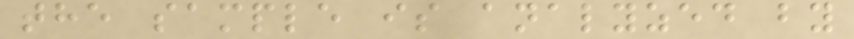the sample is analyzed by
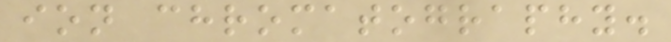ion chromatography.
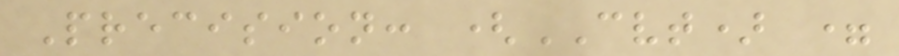Precision: (CVT) =
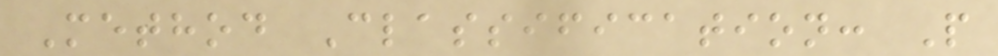Method Classification: P
